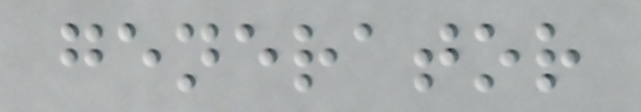generator
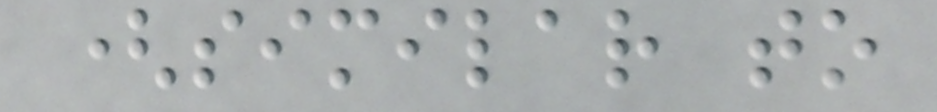(similar to
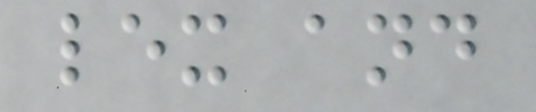lex and
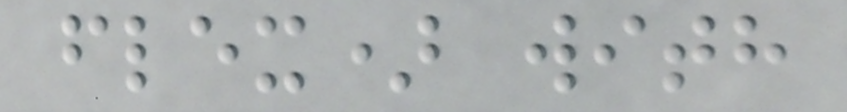flex) with
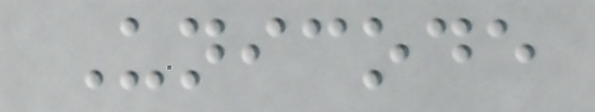Unicode
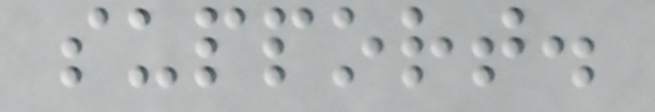support.
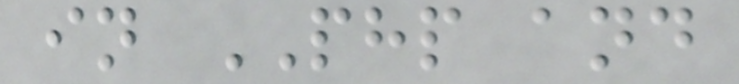in PHP and
